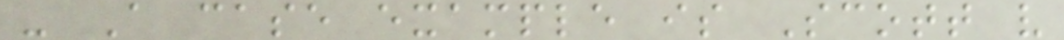- A case example is Scott v
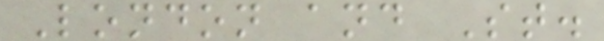London and St.
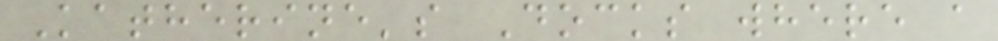Katherine's Docks where a
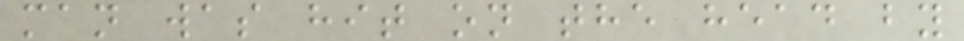man was hit on the head by
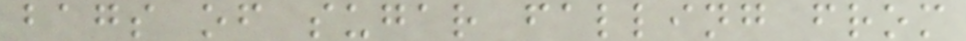bags of sugar falling from
